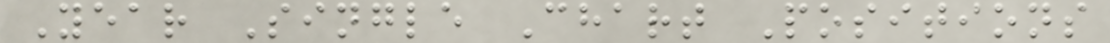Year Single Chart Positions
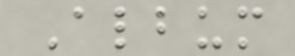Album
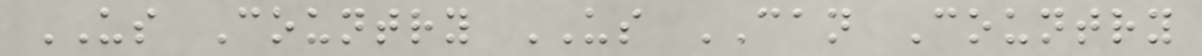US Country US CAN Country
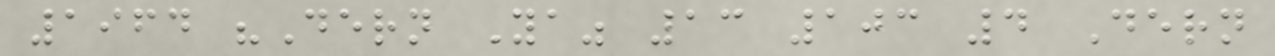1964 "Dern Ya" 13 103 4 Dern
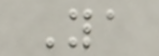Ya
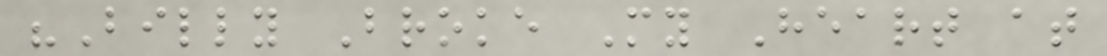"Billy Broke My Heart at
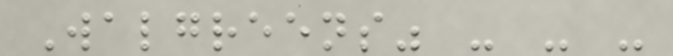Walgreens" - - -
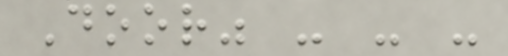Door" - - -
